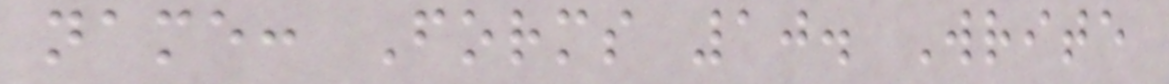name: Forms 10. Write
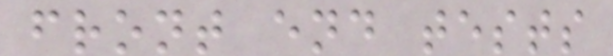front end tests
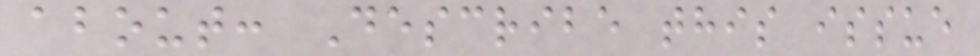about: Describe this issue
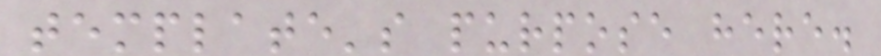template's purpose here.
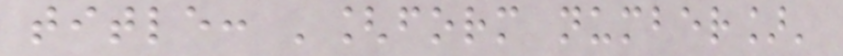title: '[form number]'
